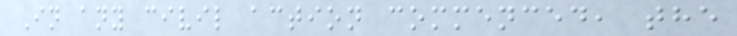In any civil action commenced, the
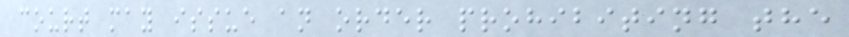court may issue an order prohibiting the
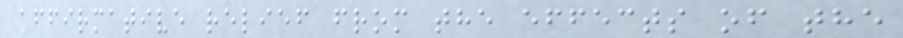affirmative relief from the effects of the
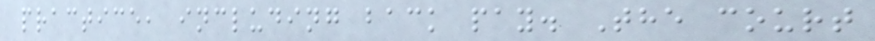practice, including back pay. The court
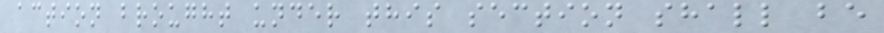action brought under this section shall be
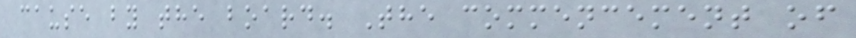cause by the board. The commencement of
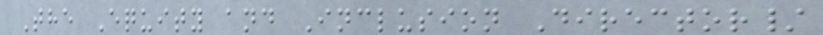The Equity and Inclusion Director/
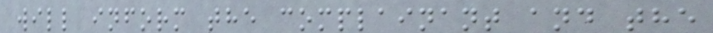will inform the complainant and the
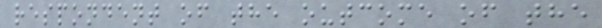respondent of the outcome of the
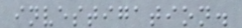investigation.
